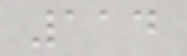114
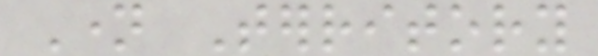Name Territory
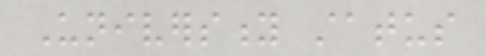University status
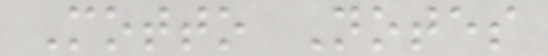Motto Notes
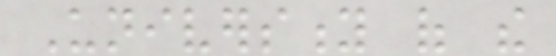University of the
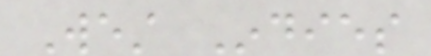West Indies
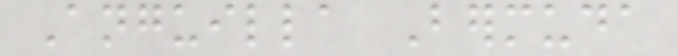Anguilla Bermuda
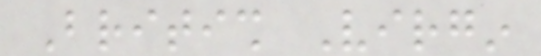British Virgin
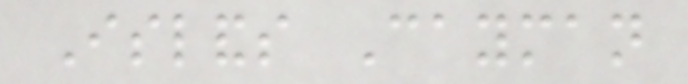Islands Cayman
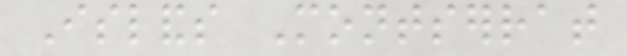Islands Montserrat
